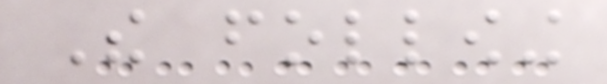The following
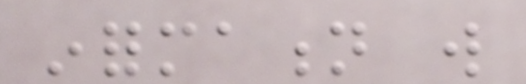information will
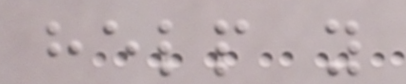help you
